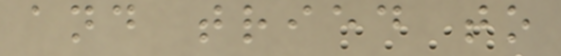and tried to
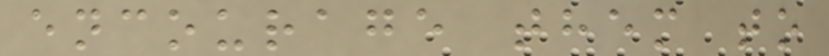encourage them to
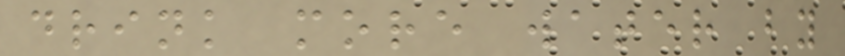drink more water by
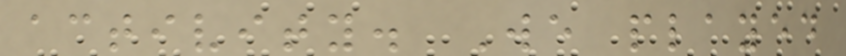activity. We played
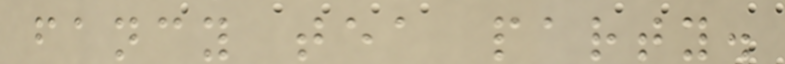fancy tea party.
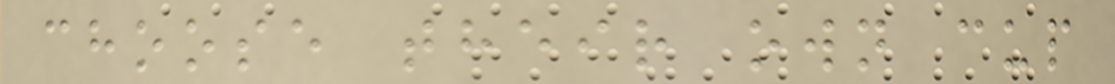choose their own cup
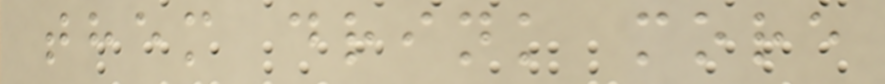them drink more
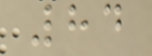84
